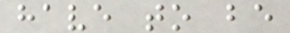have to be
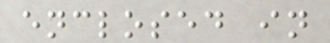enclosed in
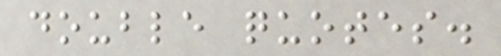double quotes.
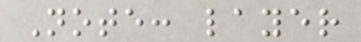Note: layer
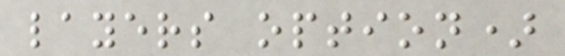layers option)
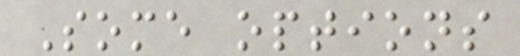Some options
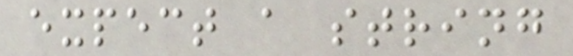expect a string
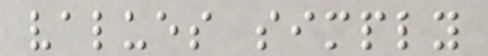values simply
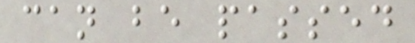can be passed
